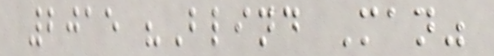2015 "Blind Man"
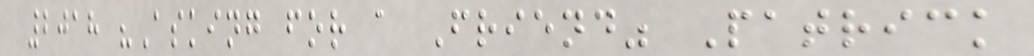2018 "Asking for a Friend" Patrick
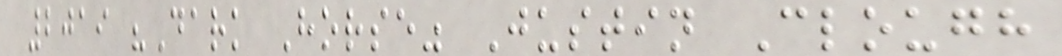2019 "Dark Horse" Justin Clough
